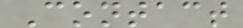Contact
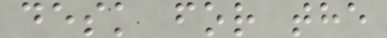desk for the
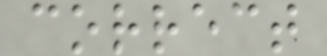correct
